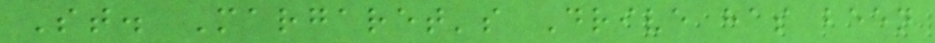St. Margaret's Drive has been
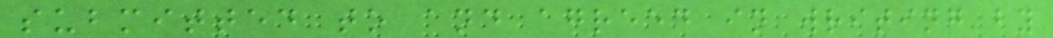submitted to and agreed in writing by
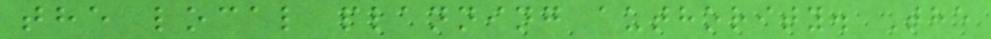the local planning authority. The
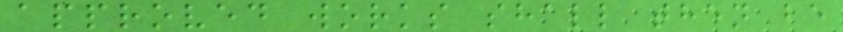approved works shall then be
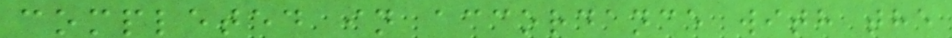completed in accordance with the
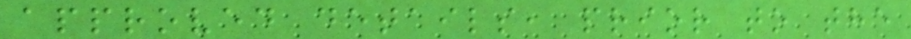approved details, prior to the
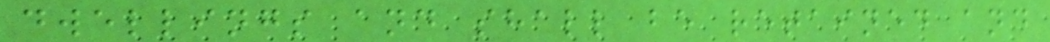dwellings and shall be retained and
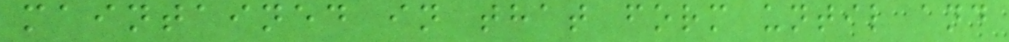maintained in that form until and
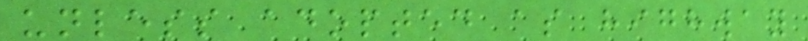unless adopted as highway
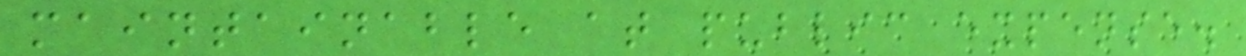maintainable at public expense.
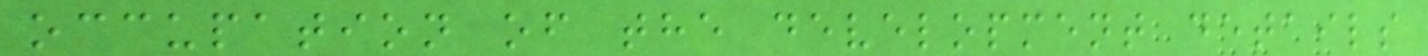occupation of the development details
